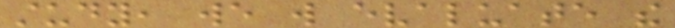study, we will evaluate the
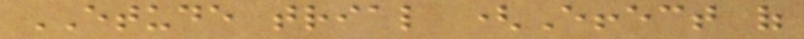ETUDE trial (Effect of
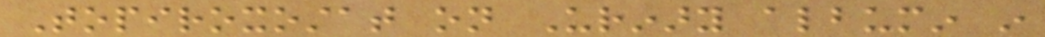Topiroxostat on Urinary albumin in
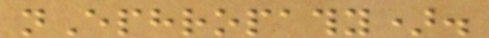nEphropathy).
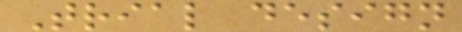Trial design
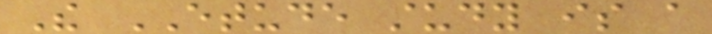The ETUDE study is a
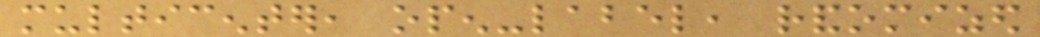multicenter, open-label, randomized
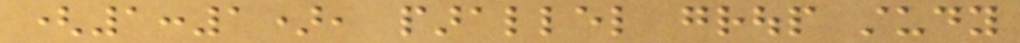(1:1), parallel group study
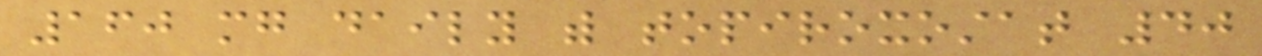160 mg daily with topiroxostat 40
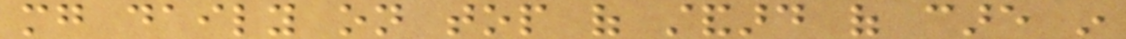mg daily on top of standard of care in
